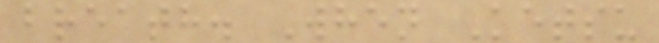breath. When Ketsu
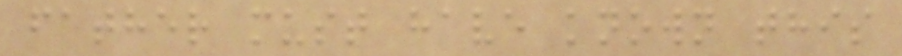father must have known this
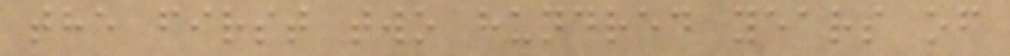the first two hundred years of
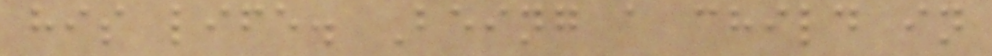his life. Being a child in
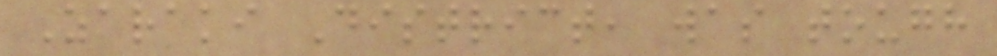Zaraki District, was tough
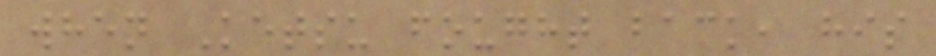when Ketsu fought back, his
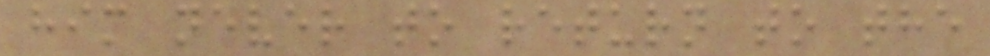him never to return to the
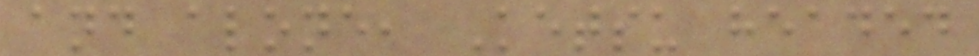and alone, Ketsu headed
